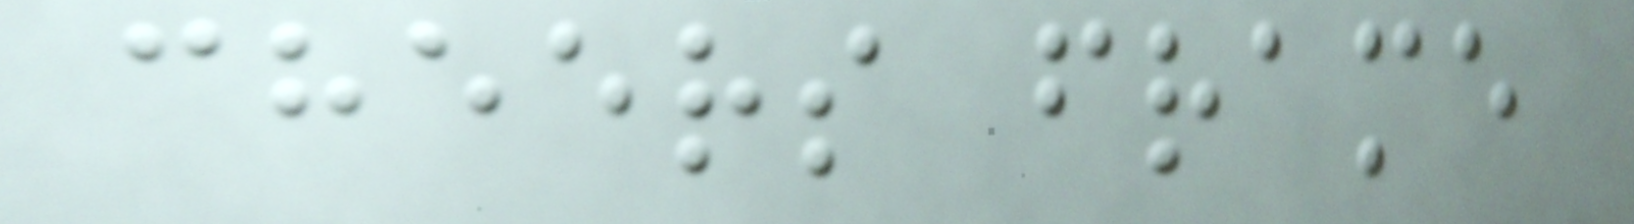cheers frame
